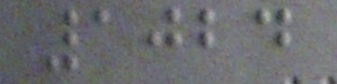1024
